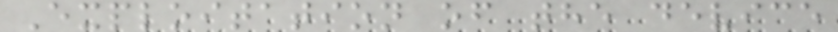Exploitation of the device
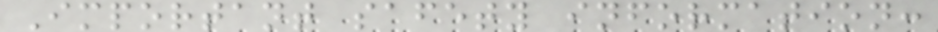Important safety information:
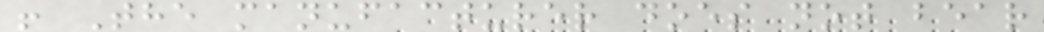! The manufacturer does not bear
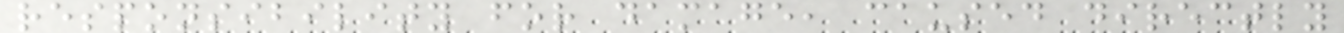responsibility for damage, caused directly
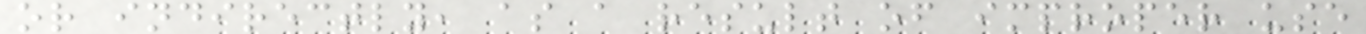or indirectly, as a result of improper use
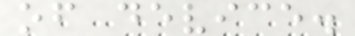of device.
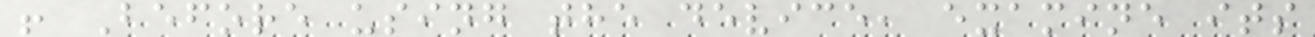! Before using the device, examine its
